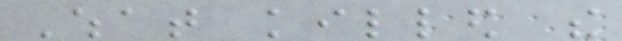What killed the
